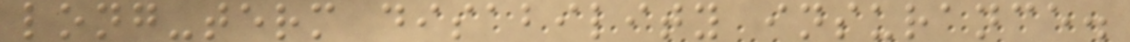long-term disability insurance.
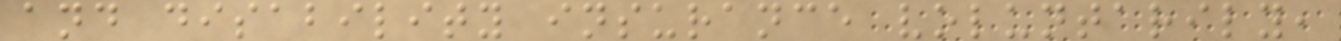and disability insurance voluntarily,
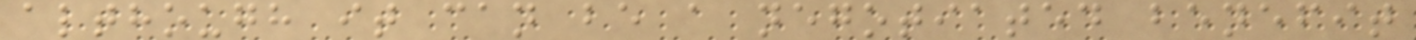although it can be a negotiated benefit
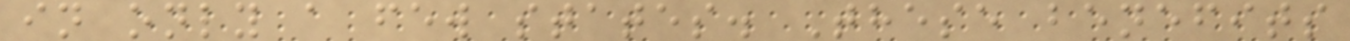in only a few states. These benefits
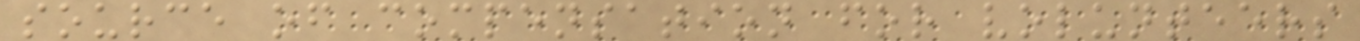source of compensation for volunteers
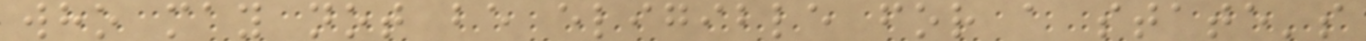who may not be eligible for a state's
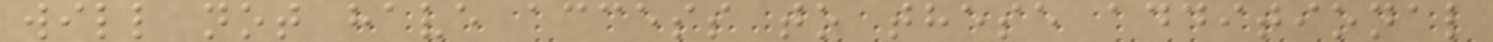will not have access to these additional
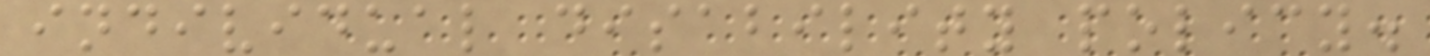individual disability policy.
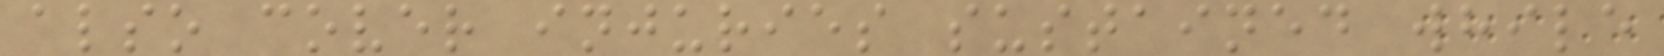also cover injuries sustained while
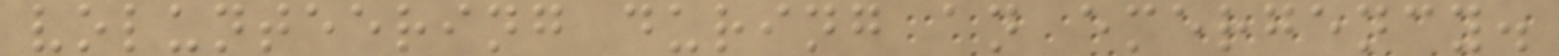volunteering during an emergency.
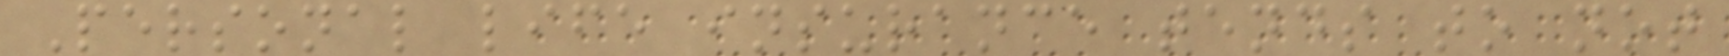Personal life insurance tends to not
